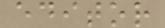editor
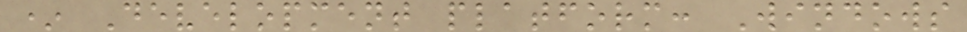* Development platform: Windows
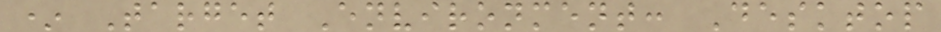* Target Environment: Desktop
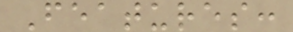Features:
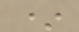*
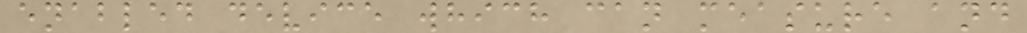enabled device which can measure and
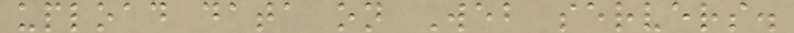upload data on Web servers.
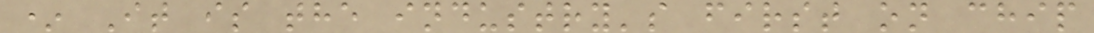* It is the industry's first on chip
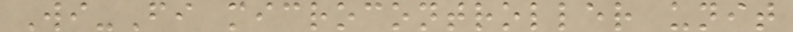Wi-Fi microcontroller unit
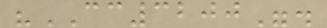"CC3200".
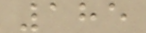185
